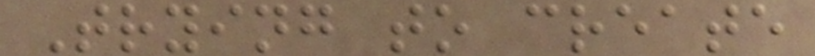Trying to create
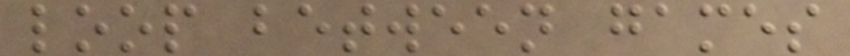loop between games
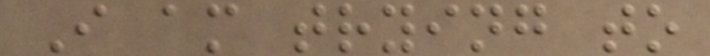I am trying to
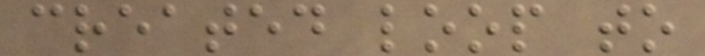created loop to
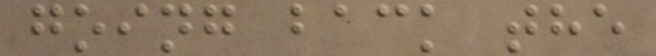going back the
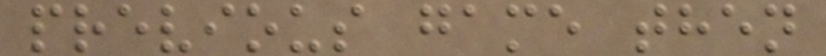previous game then
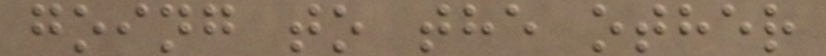going to the other
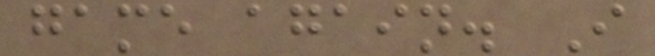game again. I
